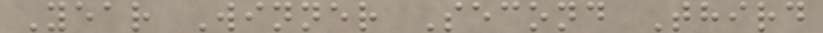Year Winner Second Third
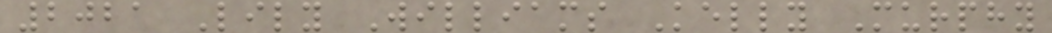2021 Lily Williams Kelly Murphy
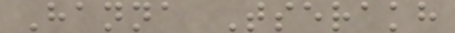Hanna Tserakh
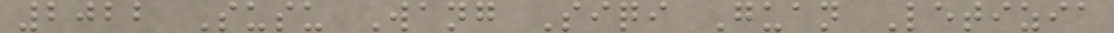2022 Susu Wang Siqi Guan Letizia
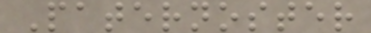Paternoster
